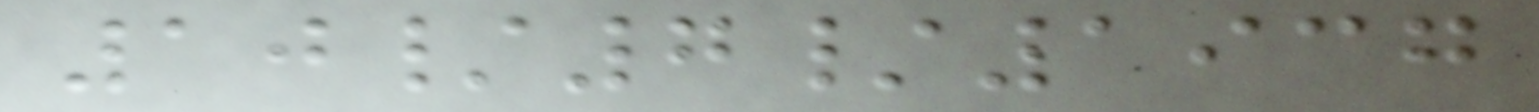10/7/1937
